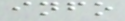info
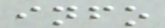info
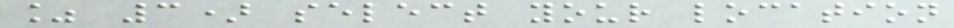% 3) select your location
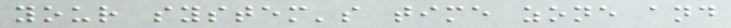your system's time zone and
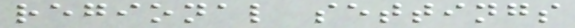regional settings
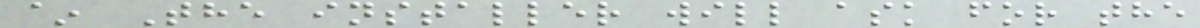~ The installer will ask for the
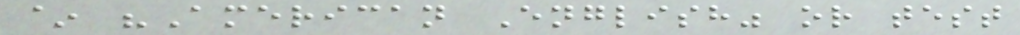~ "American English" or test
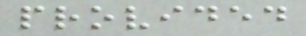provided
